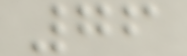76
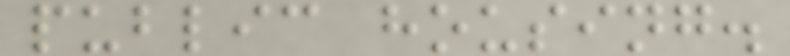public housing.
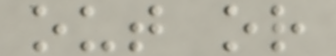out or
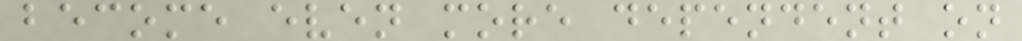become even more dependent on
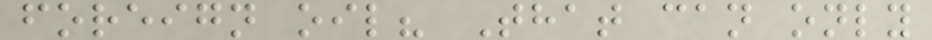foreign oil? That can only
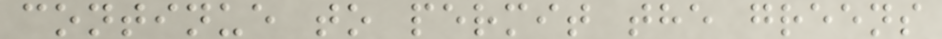continue to permit the greens
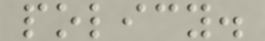policy.
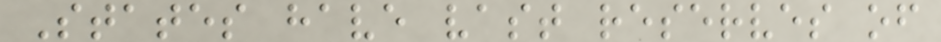States have vast reserves of
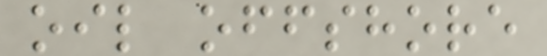oil offshore
